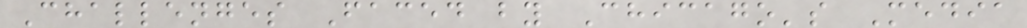Challenges Faced by Chicago's Media
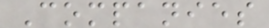Companies
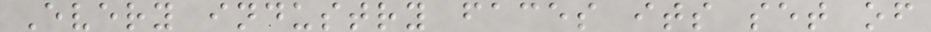Every industry faces its set of
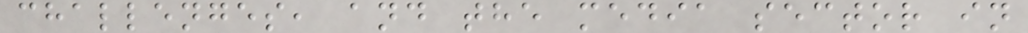challenges, and the media sector in
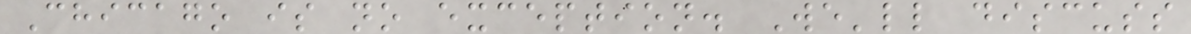Chicago is no exception. We'll discuss
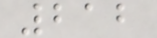212
